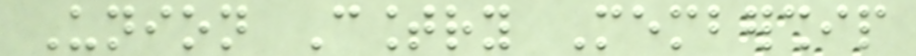Union Country Membership
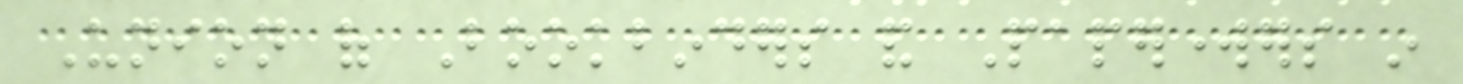Union of Bookbinders and Paperworkers in
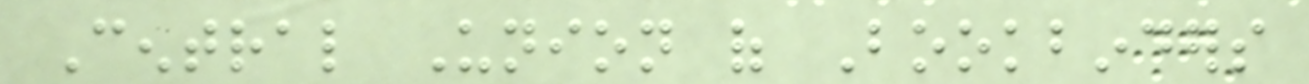Central Union of Bookbinders
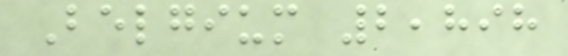Belgium 2,898
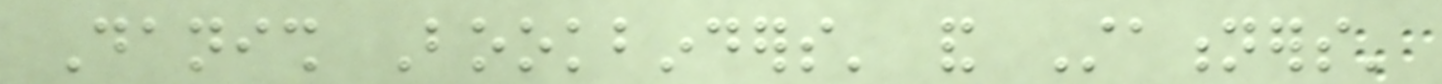Danish Bookbinders' and Stationers'
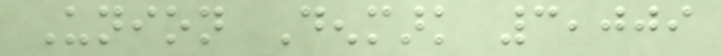Union Denmark 3,009
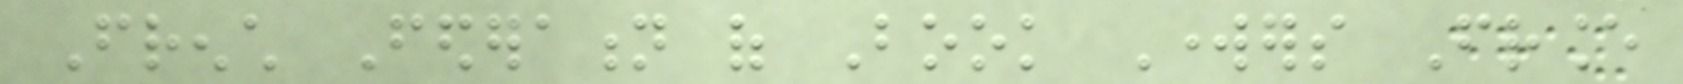French Federation of Book Workers France
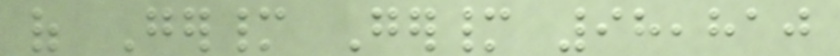of Germany Germany 98,810
